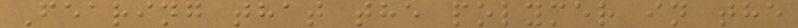Fearing that the polymer in the
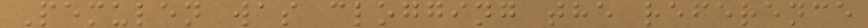Pemulen was clogging the reference
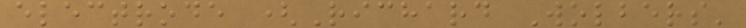electrode (Richard Wolbers'
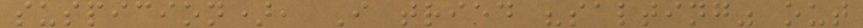suspicion), I tried "salting" out
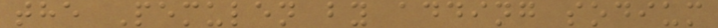the Pemulen by adding sodium
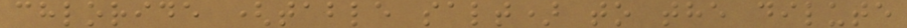chloride (table salt) to the dilute
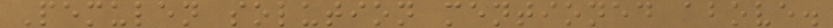Pemulen solution mentioned above.
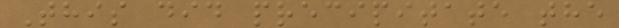This did precipitate the
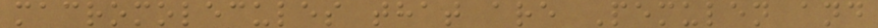macromolecules that are Pemulen and
